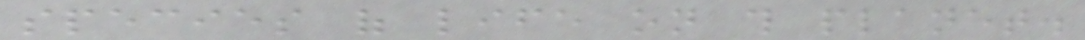species of life on this planet.
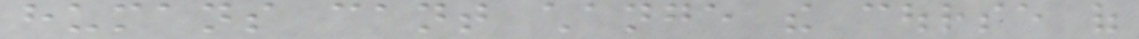humans cant change the course of
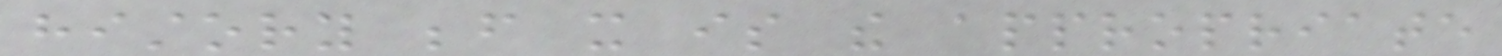history before it is the appropriate
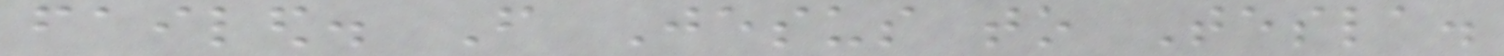failed. From Jesus to Tesla.
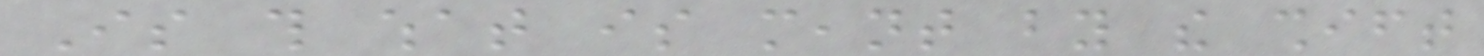Is this what is meant by the shift
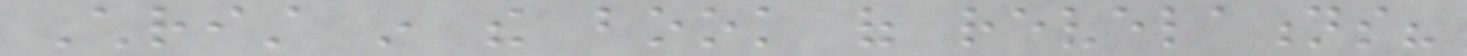Christ in the book of revelations?
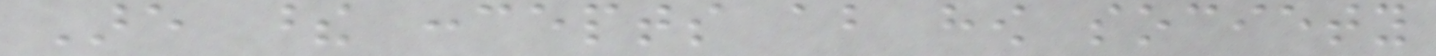Are these concepts about how society
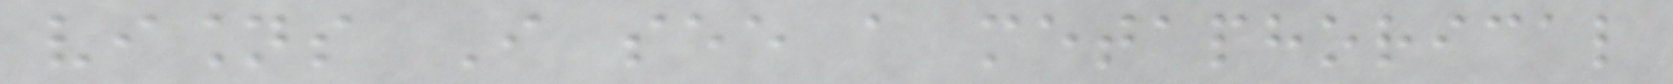visions I see a metaphorical
